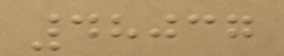48037
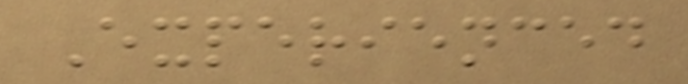Experienced
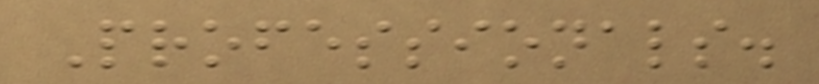Professionals.
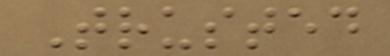Trusted
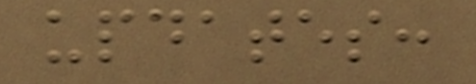updates:
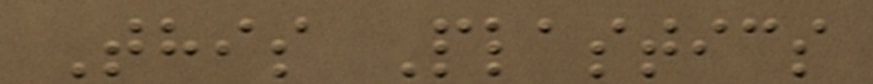This Plastics
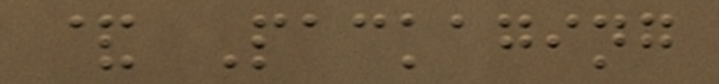& Packaging
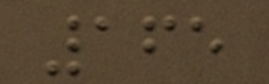165
